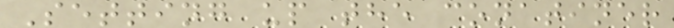Setting up the conatiner
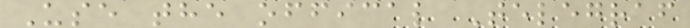Use the offical Telegraf
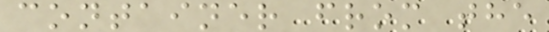container from the
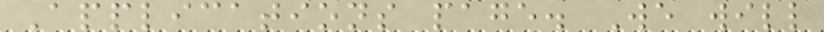Applications page. We will
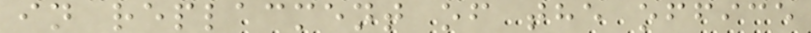in replacment of the office
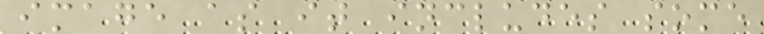image as it includes some
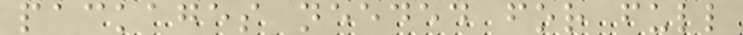packages needed for full
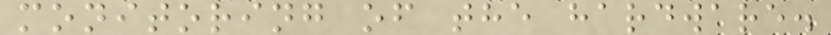monitoring of the hardware.
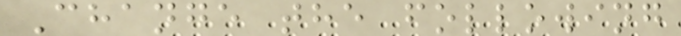Change the following
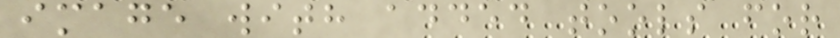image with added tools for
